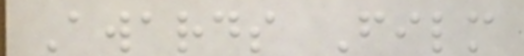Awards Film
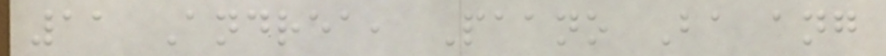11 Andrea, Paano Ba ang
